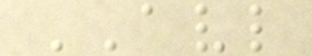AVL
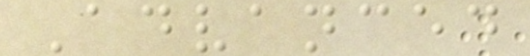Advanced
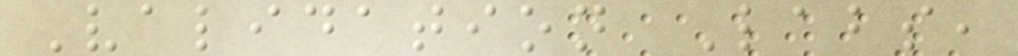Validation Labs,
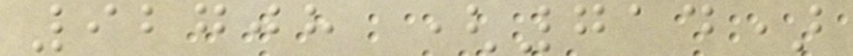92708 (714)
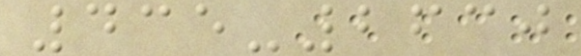435-2630
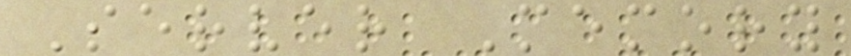Server Memory
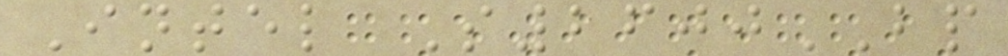Intel S2600BP
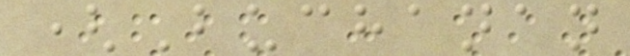(Buchanan
